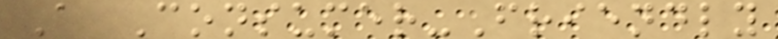A Consumer-Friendly
